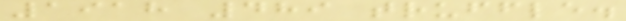1918 489 truffle.
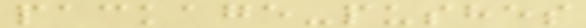package-pushes
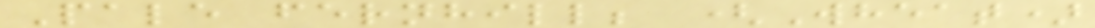Pale fernhill; (Wheat)
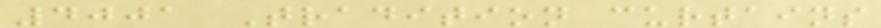4001 Tradition curtains
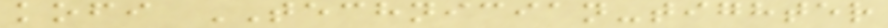kofi TECHNICIAN-tighter
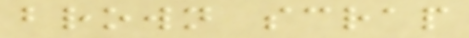brown scrap
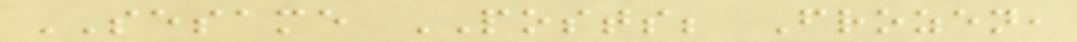SESAME POSTS; Frozen,
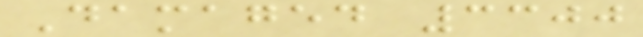Damaged 3300
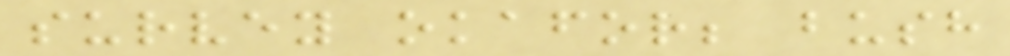survey okafor; bush
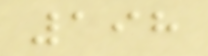198
